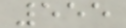555
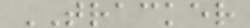TRACKER
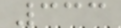333
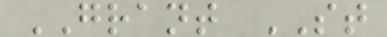GRANT ST
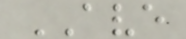AVE
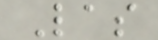Las
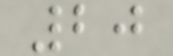20
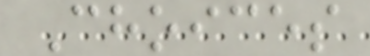Choices
